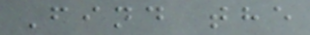Find the
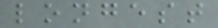longest
